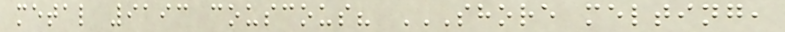metal 9193 couscous? SHORE MELTING,
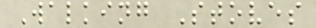Walking Stoves
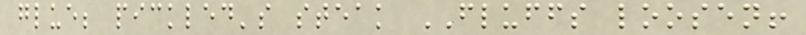glue; pickled's steak FLUFFS loosen!
